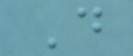D
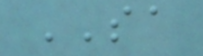SA
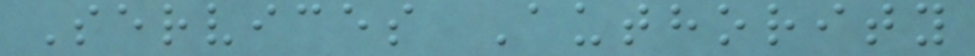Services Authority
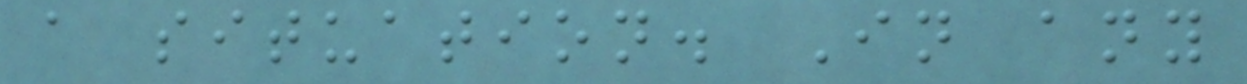a situation. In any
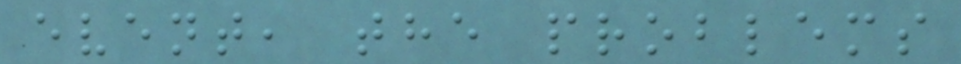event, the problems
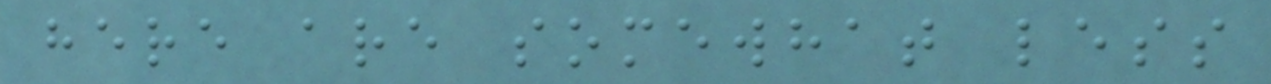here are somewhat less
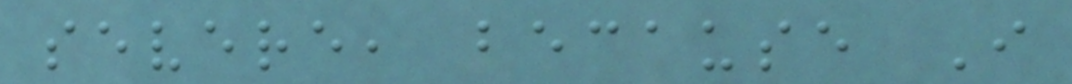severe, because I
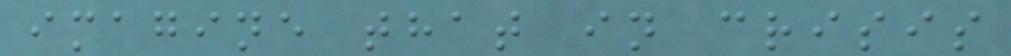imagine that in crisis
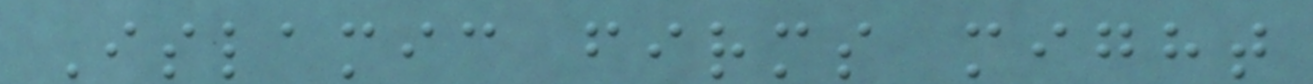Islamic firms might
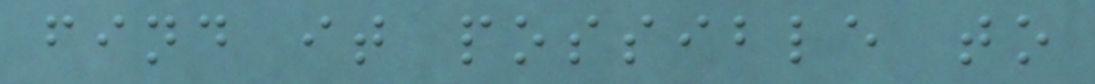find it possible to
